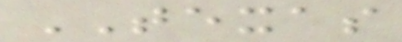TEXAS
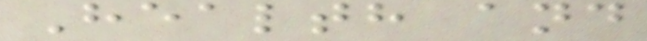Health and
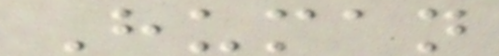Human
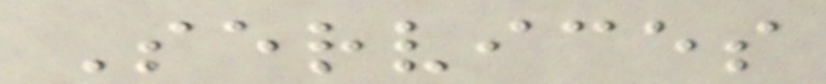Services
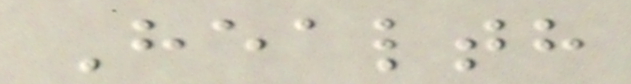Health
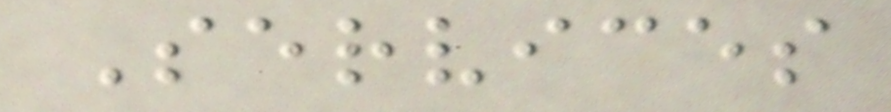Services
